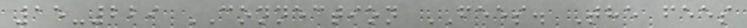15-229 CONNECTION FEES. The fees
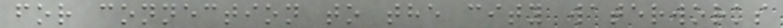for connection to the city waterworks
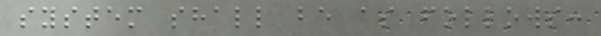system shall be as follows:
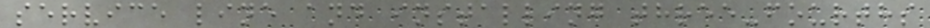service line and installing three-fourths
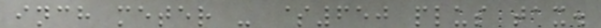inch meter - $650 plus tax.
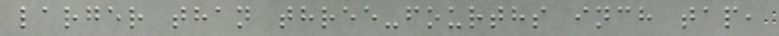larger than three-fourths inch tap,
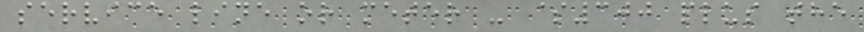service line or meter - $300 plus the
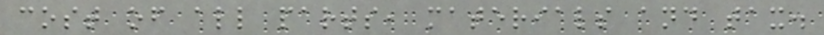cost of all parts, materials and tax.
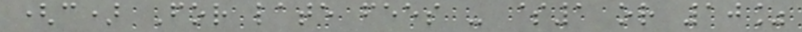(c) For late fees - $1 or 10%
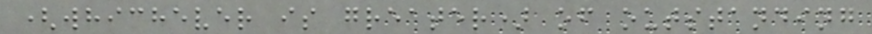(whichever is greater) of outstanding
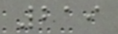219
